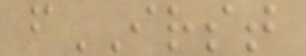fIRST
